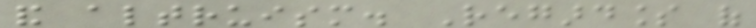and altruism. Regardless of
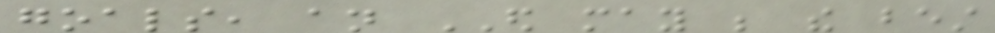goals, an ED may be the best
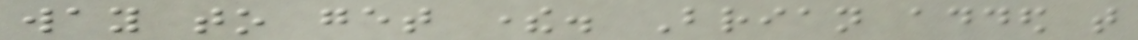way to get there. Brian added that
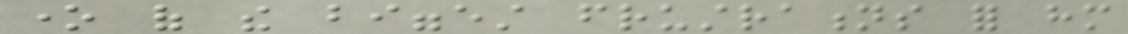one of the biggest frustrations for him
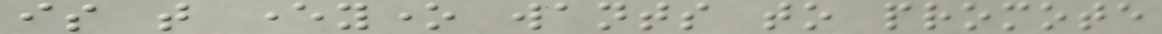is that everyone wants to promote
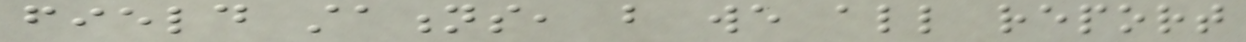field stations, but we all report
